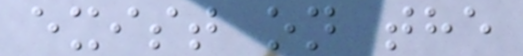exist on the
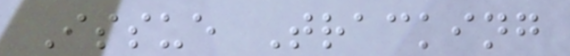Issue Tracking
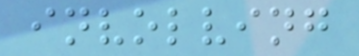involving
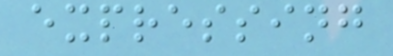expressing
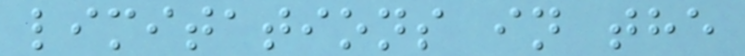limitations in the
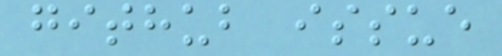github issue
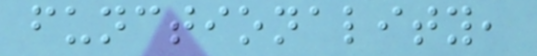functionality,
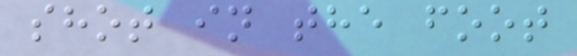shot in the foot
